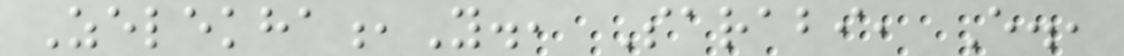Zelekha,Y., Sarabi, E.,
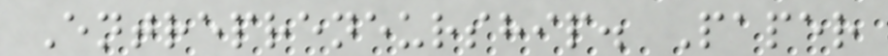Entrepreneurship. Paper
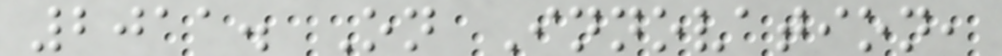2011. On Innovation,
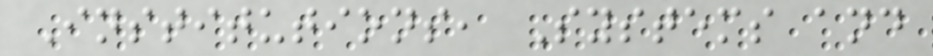Institutions, Systems and
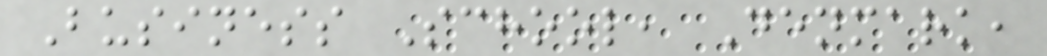Business School, Denmark,
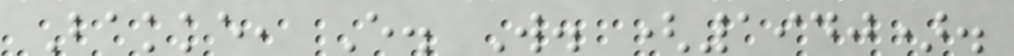Bakke, E. W. (1940).
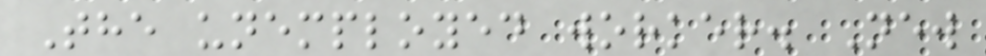The unemployed worker. New
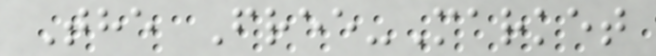The Free-Market
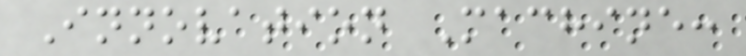Innovation Machine:
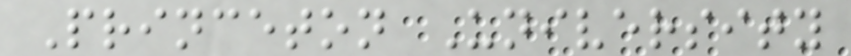Princeton University
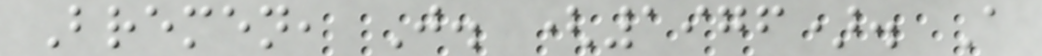Bremen, J. (1976). A
